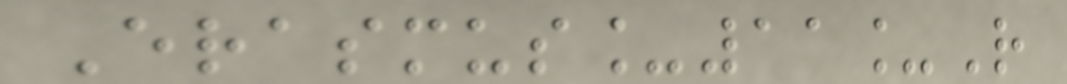Erasmus_11_R
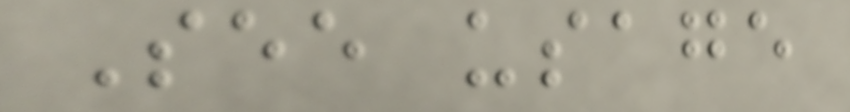See usage
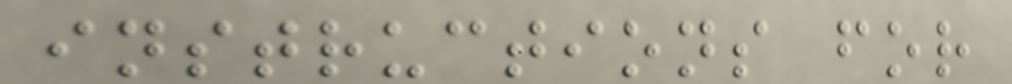instructions for
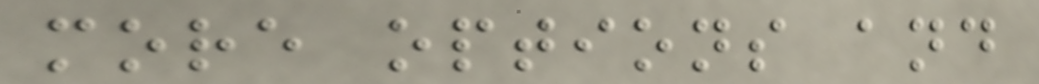more options and
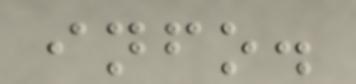info.
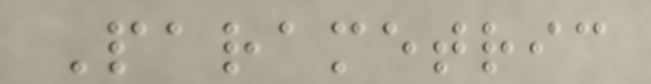Parametric
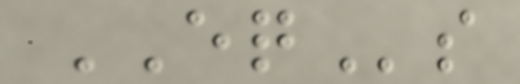EQs
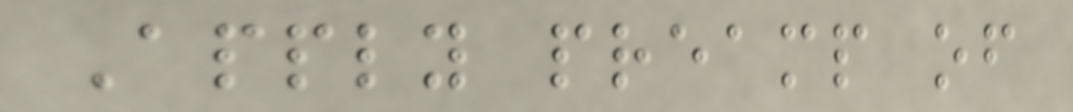Apply preamp of
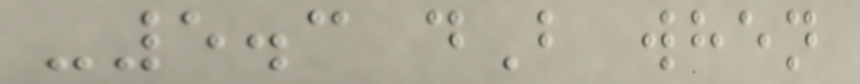-5.3 dB when
